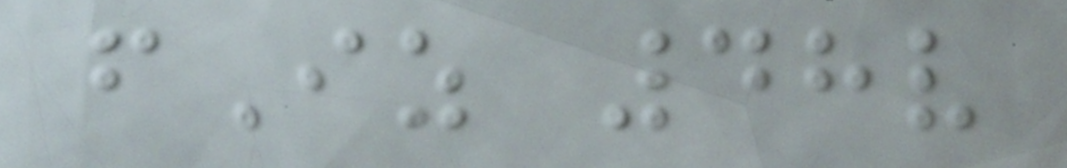fIz 48v
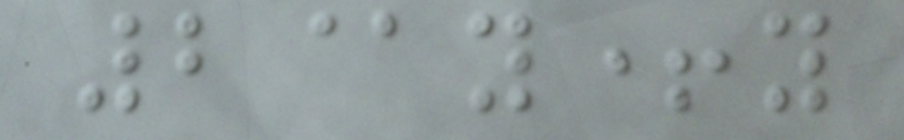2@y+y
